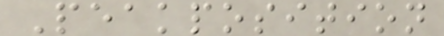Peakposition
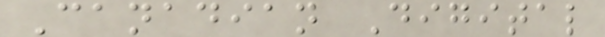Canadian Digital
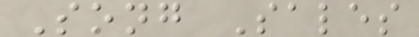Song Sales
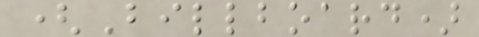(Billboard)
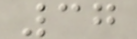37
